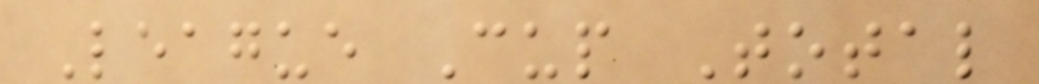League Cup Total
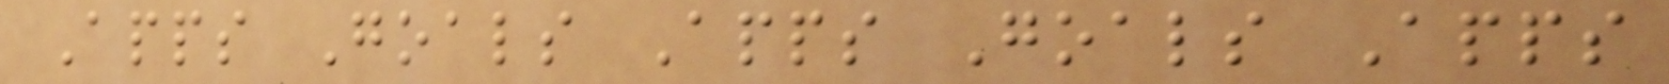Apps Goals Apps Goals Apps
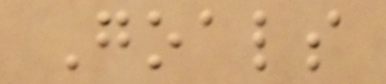Goals
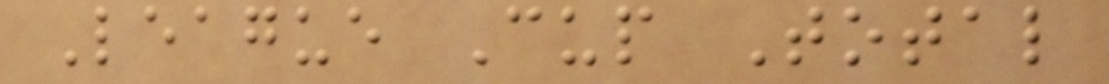League Cup Total
